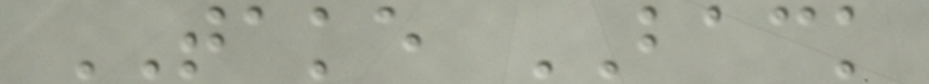TAKE BACK
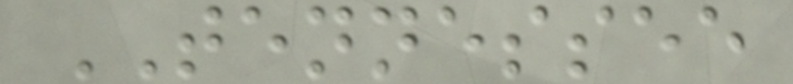TENNESSEE
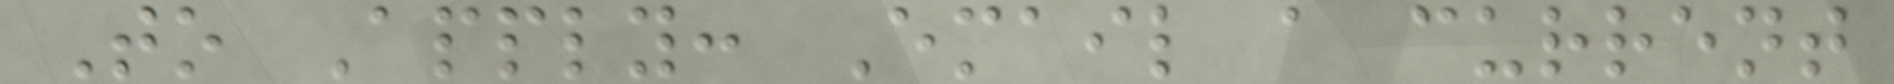To Apply: Email a current
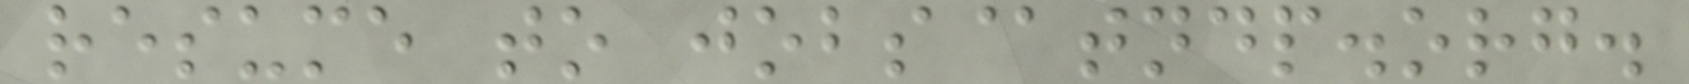resume to jobs@tndp.org.
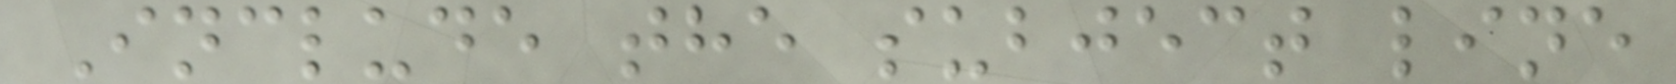Include the subject line
